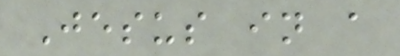Jesus in a
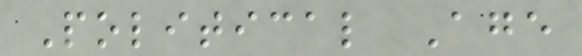Political Age
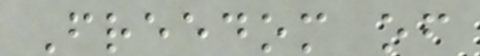Freedom of
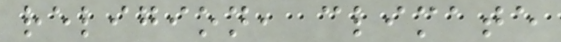religion, climate
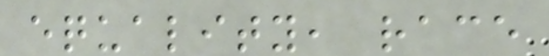equality, race
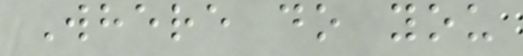Where do you
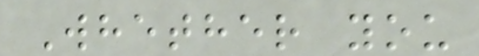Whether you
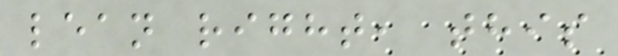lean right, this
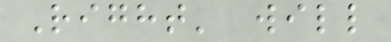Right' will
